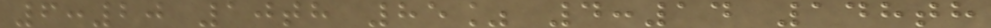6:20 10th 85% 4:14 148th
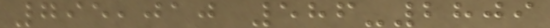795,010 586-2809
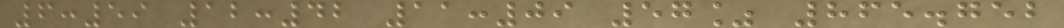6:59 12:42 11:09 57% 865.752
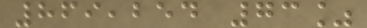869,254 73%
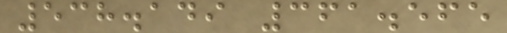538.149 361.565
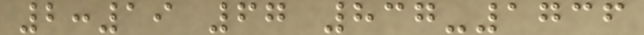2:19 67 837-1736
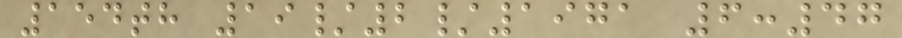154th 19/2/1971 6:47
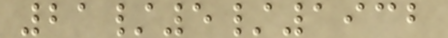21/5/1932
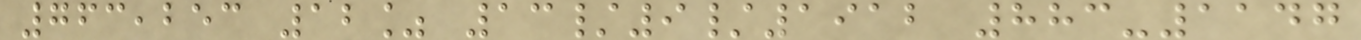763,253 12% 13/9/1912 883-1147
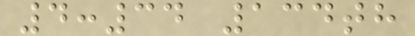4:34 134th
